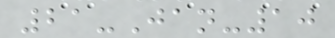21-Jan-10
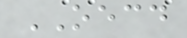OECD
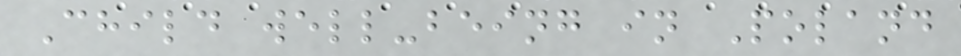Child well-being in Poland
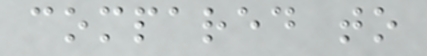compared to
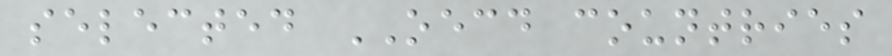selected OECD countries
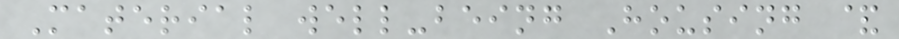Material well-being Housing &
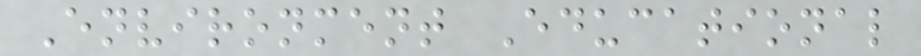Environment Educational
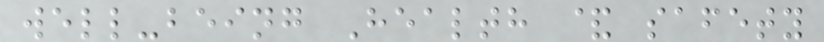well-being Health & safety
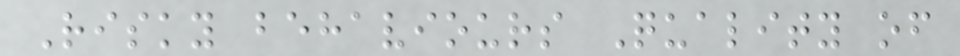Risky behaviours Quality of
